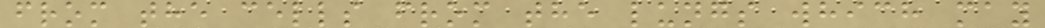from the cells from the lungs which may
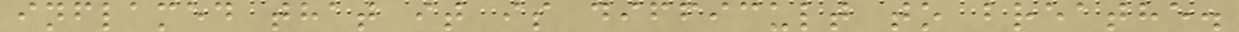inflamed that it is difficult to breathe.
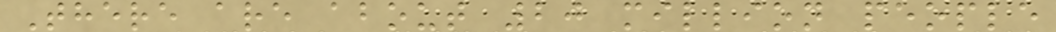There are about 20 million people
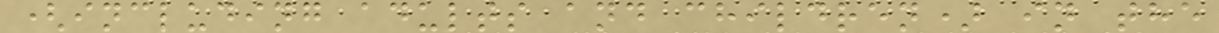(including adults and children) in the
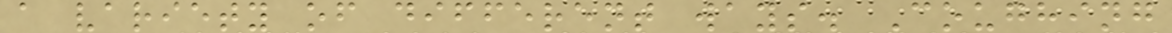a variety of different ways. Coughing
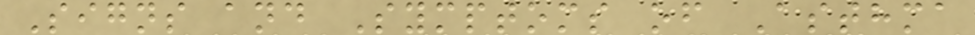Signs and Symptoms of Asthma
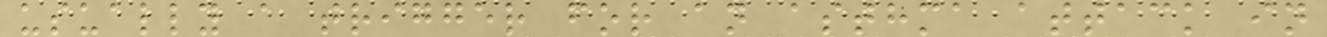usually a trigger for an asthma attack in
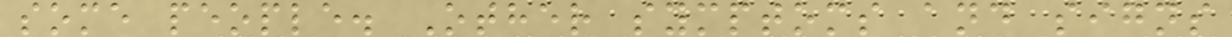some people. Other symptoms and signs
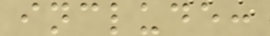include:
